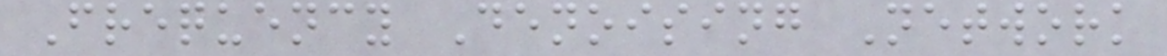Frequency Denoising Network
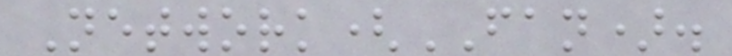Network(FAN).
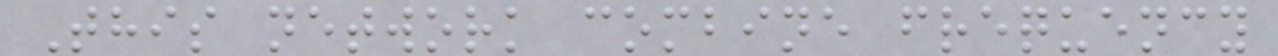This network combine frequency
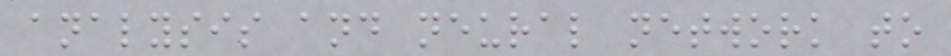analysis and neural network to
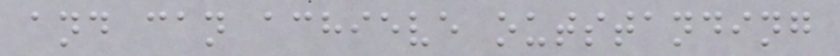and can achieve outstanding
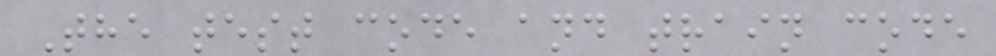The test code and train code
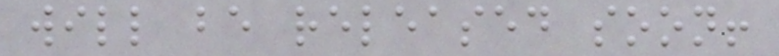will be released soon!
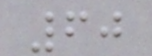60
